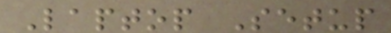Laptop Setup
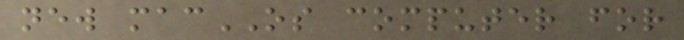new macOS computer for
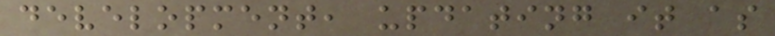development, updating it as
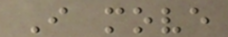I move
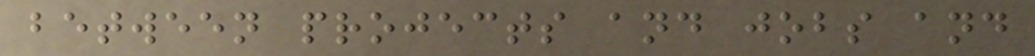between projects and jobs and
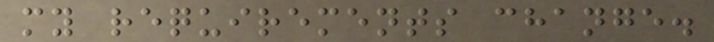my requirements change.
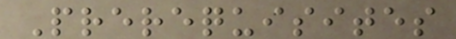Prerequisites
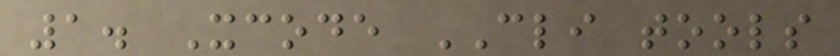1. Xcode CLI tools
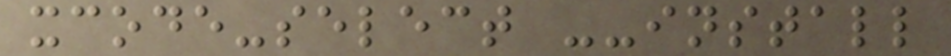xcode-select --install
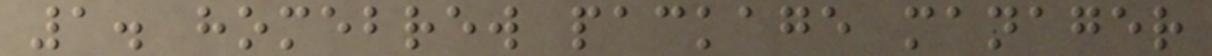1. homebrew package manager
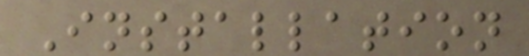Installation
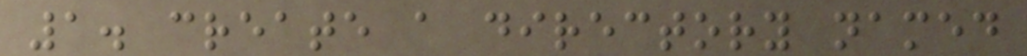1. create a directory named
